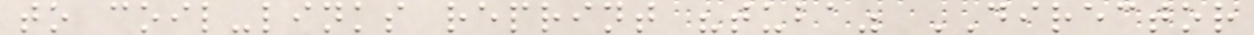to coil-links reprint "tuba" DIRECTOR
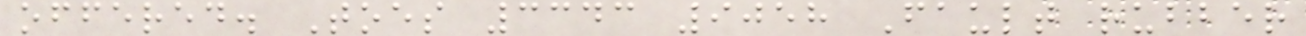offered. Toes 3343 9058 Fault rubber
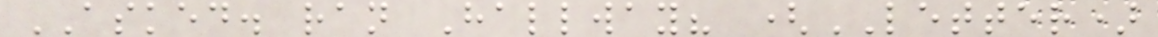ASKED. ran Hallway? (LETTER)
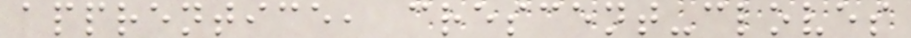apprentice, crescent-cloves
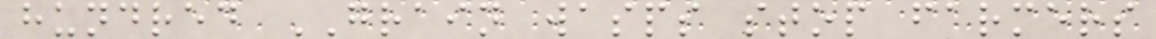hundred GRAIN wasps stop farmers
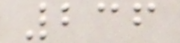236
